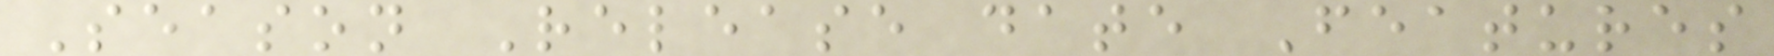Season Release date Features
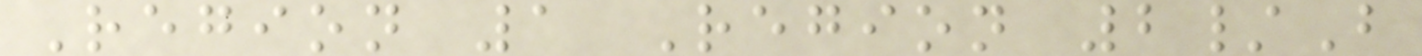Region 1 Region 2/B
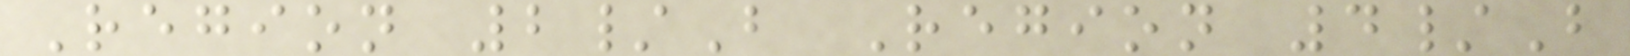Region 2/B Region 4/B
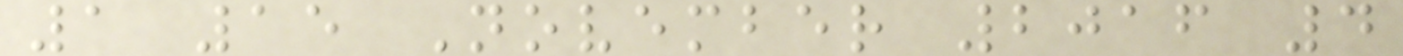1 15 November 2016 4
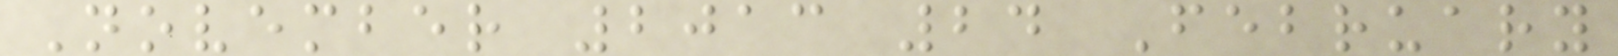November 2013 24 February
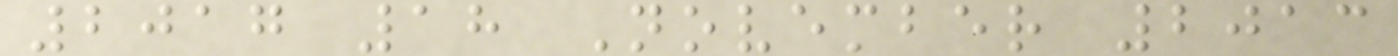2017 18 November 2013
